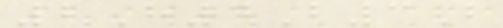2H4B3B
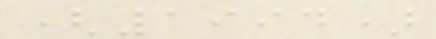(1994)
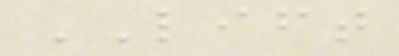LIFT
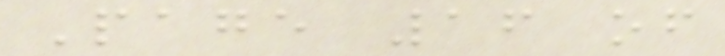Page 16 of
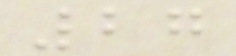27
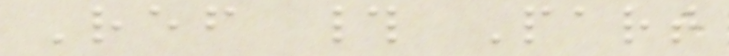Ref # Part
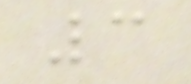3
